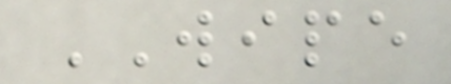WIPE
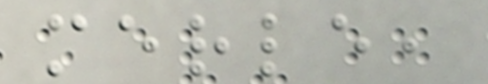merle,
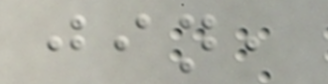jin,
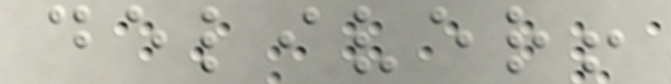deliver!
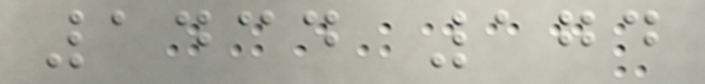1434 174
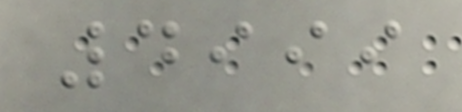4999
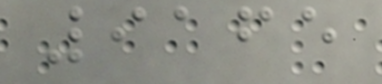9165
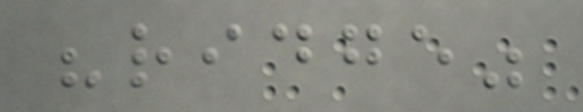"ridge"
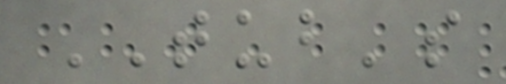TUB's
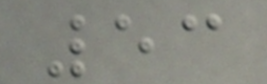53
